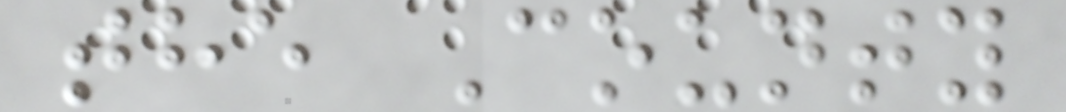the County
